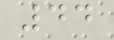44
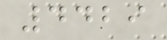4429
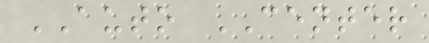AUTO CENTER
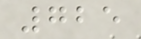725
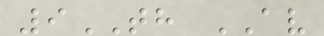9TH AV
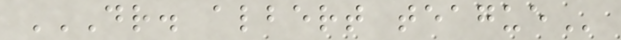DR. ALBERT TEAGUE
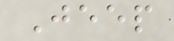Jeep
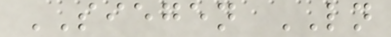SIEGEN LN
